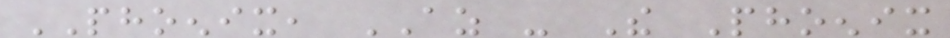PHOENIX, AZ - The Phoenix
